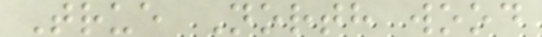True North wood
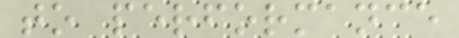to performance
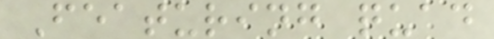Featuring quad
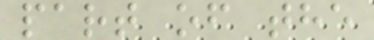part of the
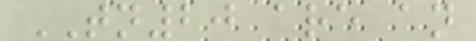TN20 are an
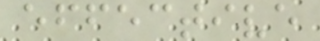effective
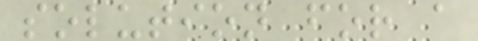solution for a
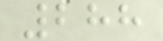288
